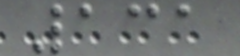131
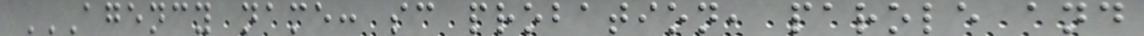AGENCY NAME: SC PROBATION, PAROLE AND
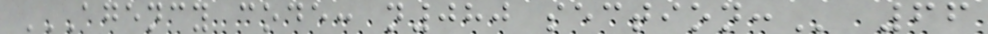AGENCY CODE: N080 SECTION: 66
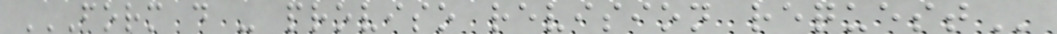FORM D - PROVISO REVISION REQUEST
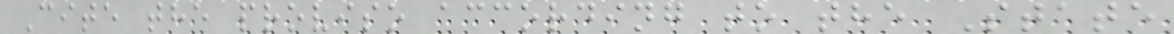Cite the proviso according to the State
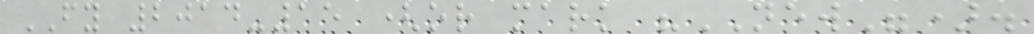FY 2014-15 (or mark "NEW").
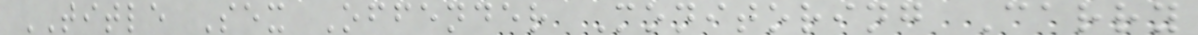TITLE Sex Offender Monitoring Carry
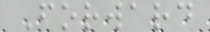Forward
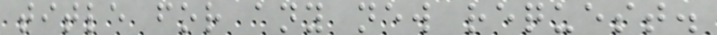title for any new request.
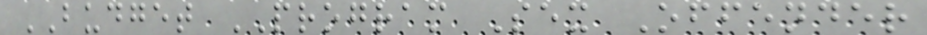BUDGET PROGRAM Sex Offender
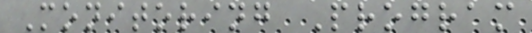Monitoring Program
